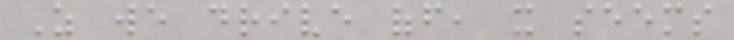As we drive off, it seems
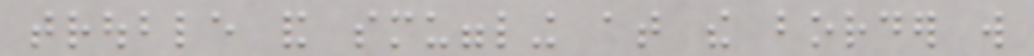trouble and smuggling at the border will
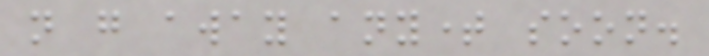not go away anytime soon.
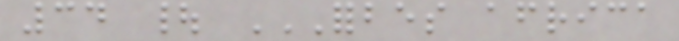34 | FORBES AFRICA
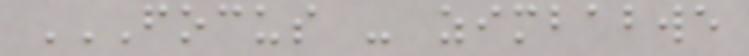FOCUS - ZIMBABWE
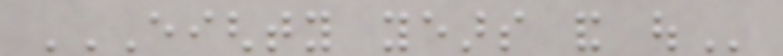EIGHTY YEARS AND OUT
